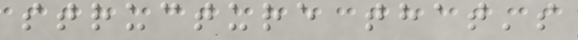structure that's
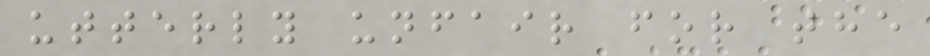utterly unfair for the
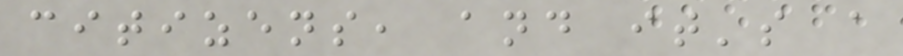citizens, and it's a
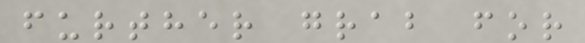further grab for
